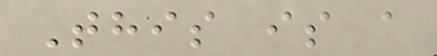This is a
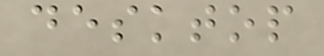desktop
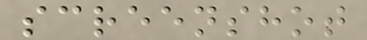screenshot
